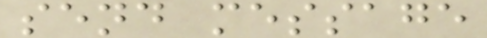send message
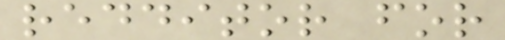redditor for
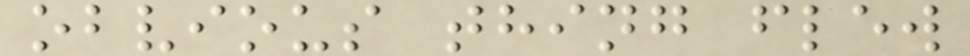obvious thing flew
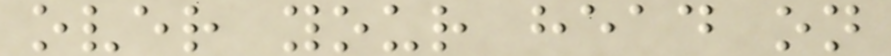over your head on
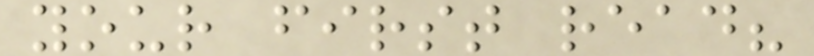your first read?
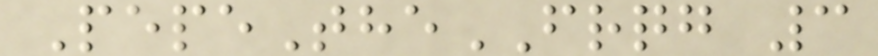PepeTheFRQG 3
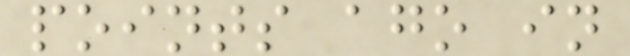points ago in
